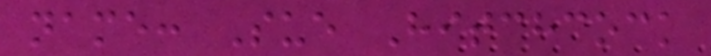name: Sue Hitchcock
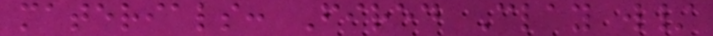materials: Fired Clay w/
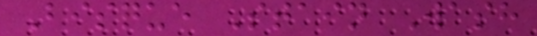Bisque Stain Wash
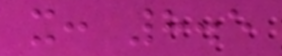x: 8.5
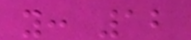y: 12
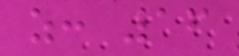z: 16
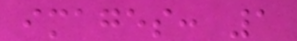images: 1
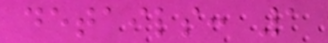details: 1
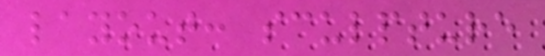layout: sculpture
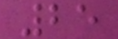25
